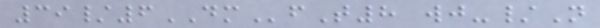39/6DMfT8 wj-/N
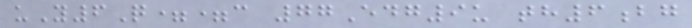uY6Q==c 77Edg9u th6bg
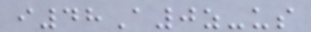i48A0z-us
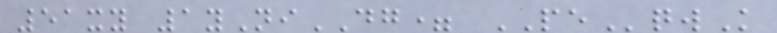51xy 1yNiDG= PEqwK
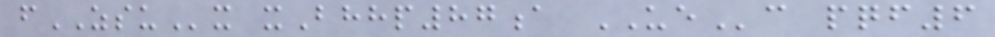fZSUx xBhhp87a UEc pqf6
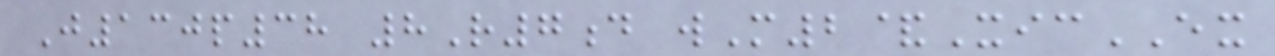J130p38 8R7d wM2&XicEX
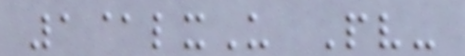1@lxU Pv-
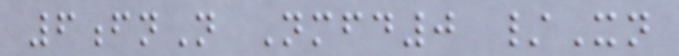6fnN Nmfd0 /Xn
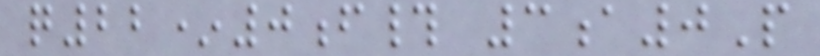q22*0f# 3a0P
